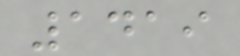1419
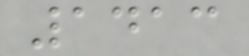1413
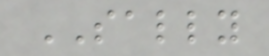SALLY
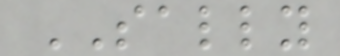SALLY
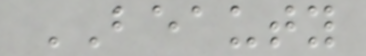BEAUTY
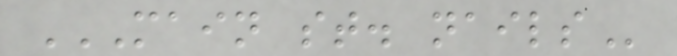MAIN ST. NAILS
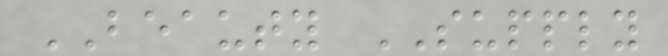BEAUTY SUPPLY
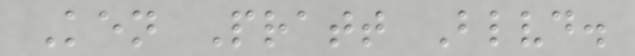Ken Pratt Blvd.
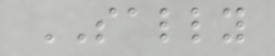SALLY
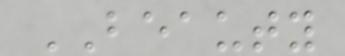BEAUTY
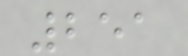251
